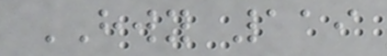HWY 119
